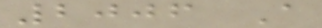2006 A
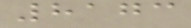8173
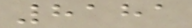8181
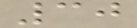30
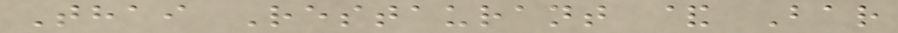Thai Restaurant & Bar
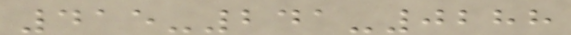415-241-0288
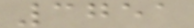3751
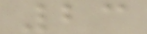23
